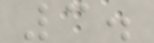3.
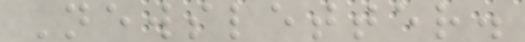Newsletter.
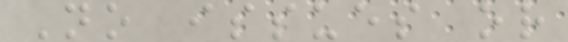No issues or
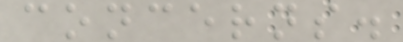concerns.
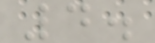4.
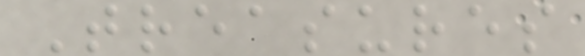Treasures
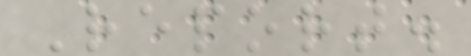Report.
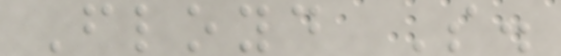Floyd S.
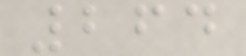264
